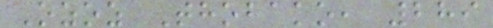Ozoz Thobako, 289
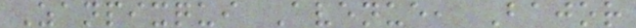Zanpixqui Avenue, Bajor
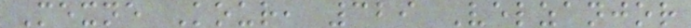Mexne Kour, 329 Velzanjor
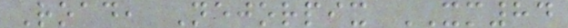Road, Nejorpix XM84
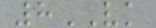8VK
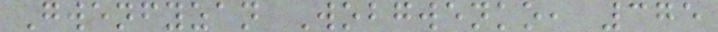Gwenfyzan Wobgwenko, 375
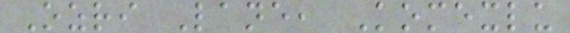Ozri Lane, Komexlu
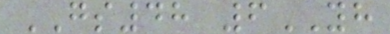GS48 6YH
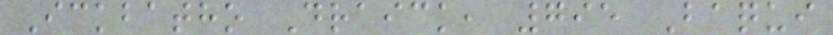Ickbatho Draick, 795 Baqui
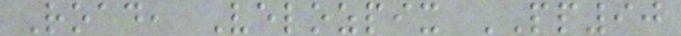Road, Velozpix PP90
